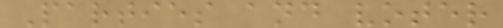Parties and voter
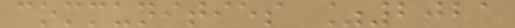communities %2021
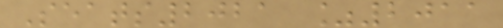Seats2021 %2011
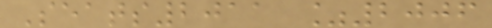Seats2011 %2006
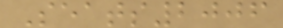Seats2006
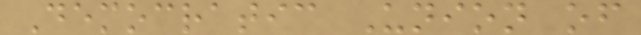Democratic Union of
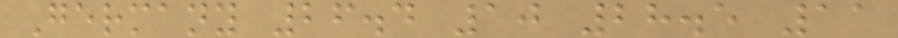Germany 26.4 10 28.5 11
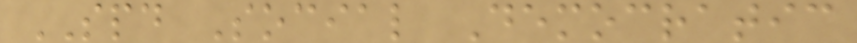SPD Social Democratic
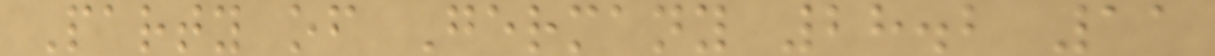Party of Germany 28.2 11
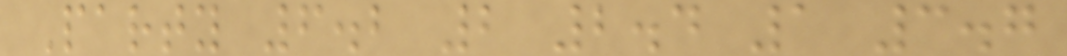Party 6.2 2 2.4 1 3.7
